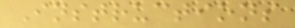Instructions
